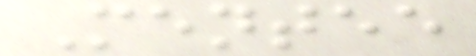Mentee
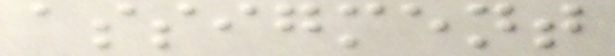assigment
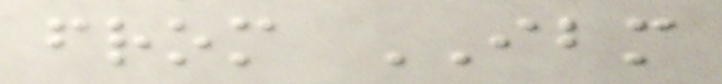from IBM
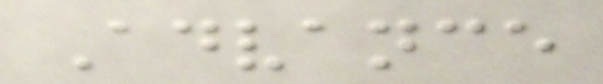Advance
